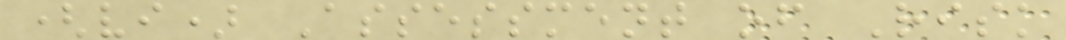(vi) Assessment of Risk
